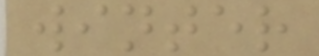winter
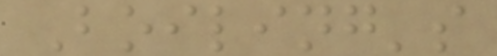Boiling's
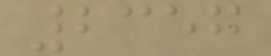2357
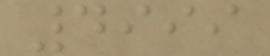4999
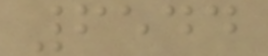6544
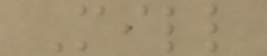Mill
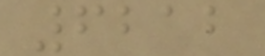6212
